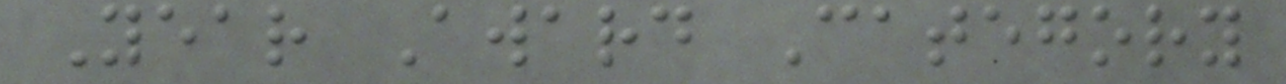Year Award Category
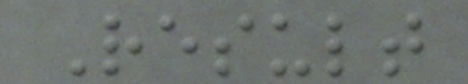Result
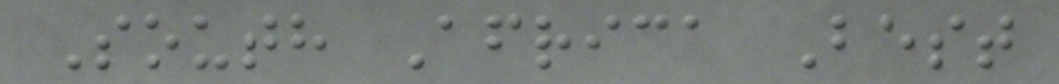South Africa Best
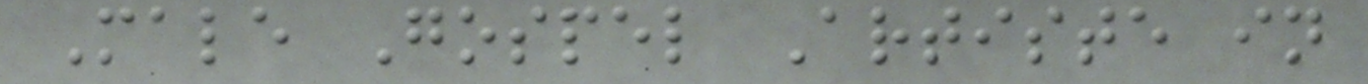Male Gospel Artiste in
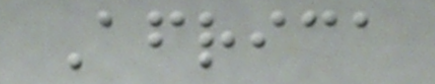Africa
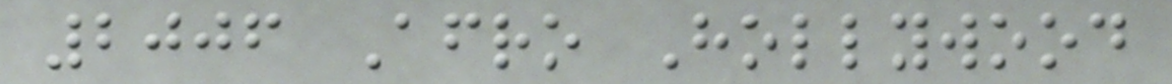2006 Afro Hollywood
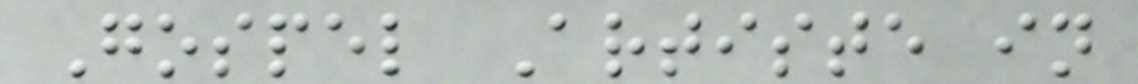Gospel Artiste in
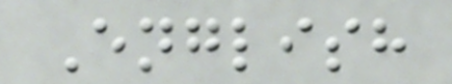English
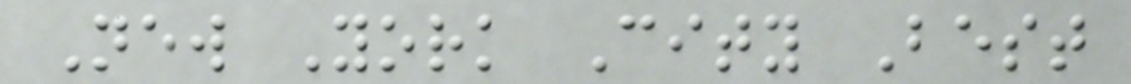New York City Best
